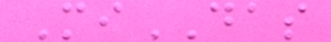MiDAS
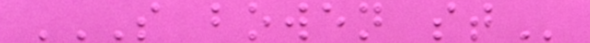S BOWEN ST
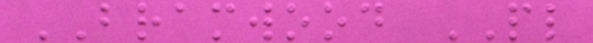BRAMWOOD PL
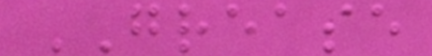GREASE
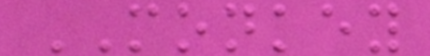MONKEY
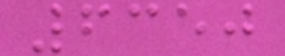6350
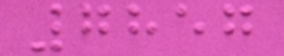7857
